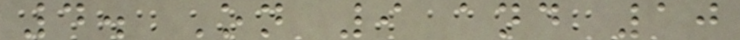4. On 9 and 10
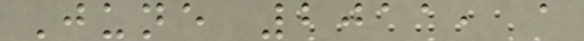June 2011, a
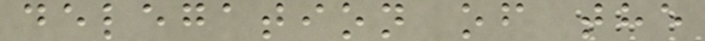delegation of the
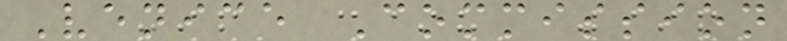Venice Commission
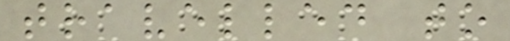travelled to
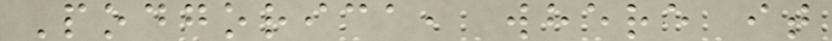Podgorica, where it
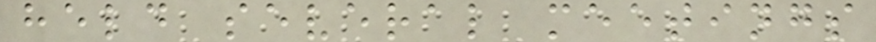held several meetings
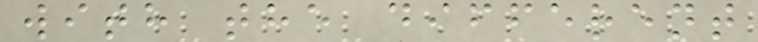with the different
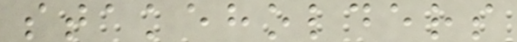stakeholders
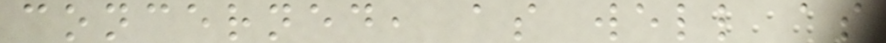concerned, as well as
